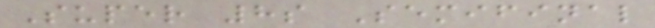Super 8s Semifinal
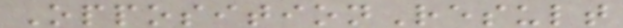OppositionResult
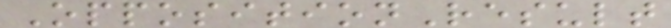OppositionResult
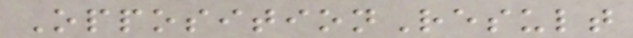OppositionResult
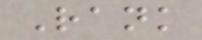Rank
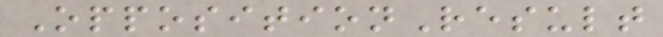OppositionResult
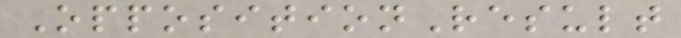OppositionResult
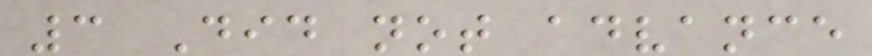3 Did not advance
